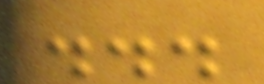...
